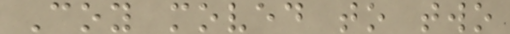Coy moved to two
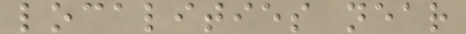localities near
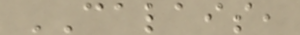CALAIS,
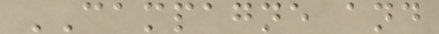CAMPAGNE and
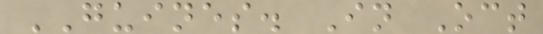GUINES. In Oct
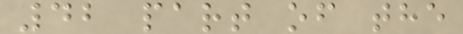42 part of the
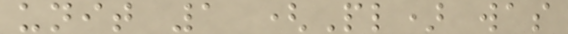unit 1 (Pl) was
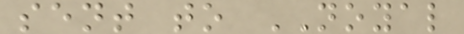sent to NOYAL
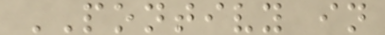PONTIVY in
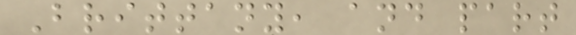Brittany, and part
